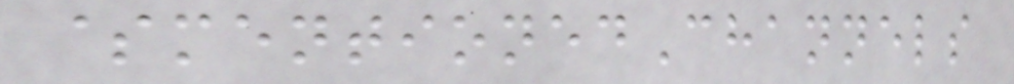$mentionedChannels
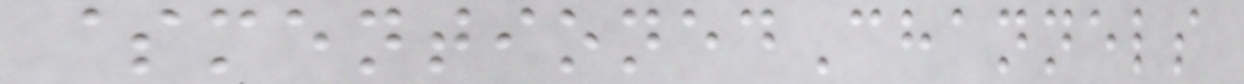$mentionedChannels
